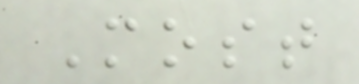Most
